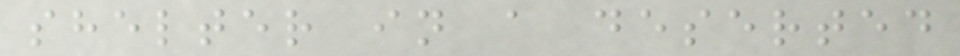shelter in a deserted
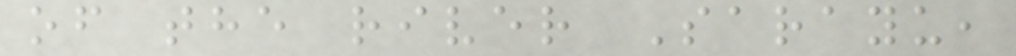of the river Sarayu,
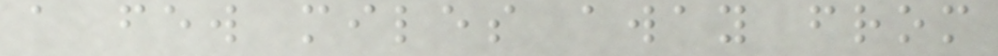a few miles away from
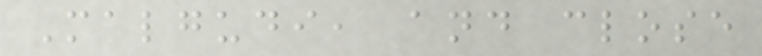Malgudi, and close
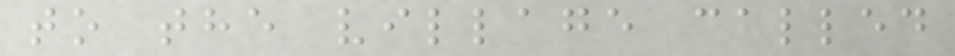to the village called
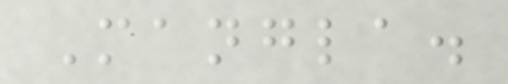Mangla.
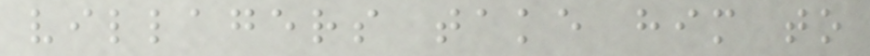villagers take him to
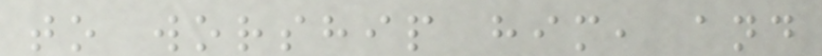to worship him, and
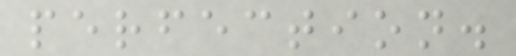perfection.
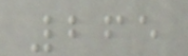265
